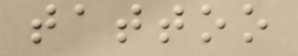tattoo
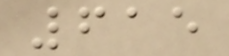615
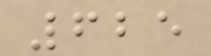625
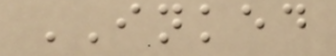INKED
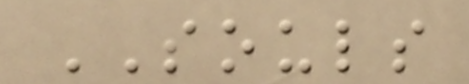SOULS
